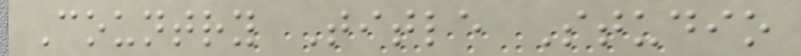Country Title Studio
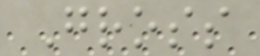Gross
